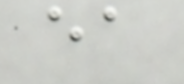ea
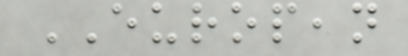EUROPEAN
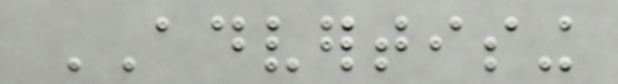ADVERTISING
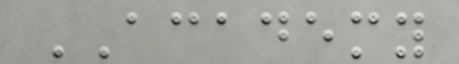ACADEMY
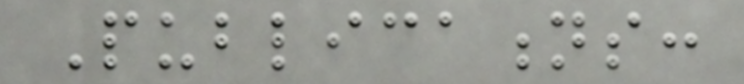Publications:
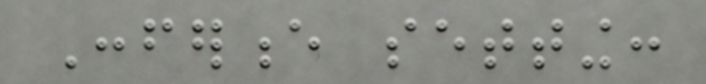Conference setting:
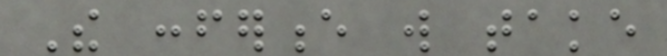The conference will take
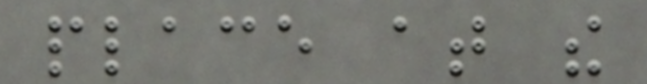place at the
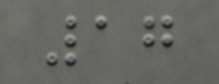17
